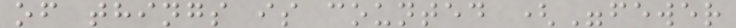of things is counted ("fewer
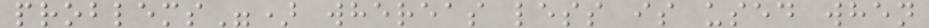problems") whereas less is used when
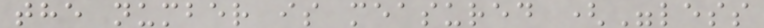the number is measured ("less
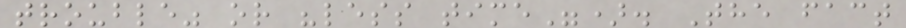trouble" or "less time"). The fact
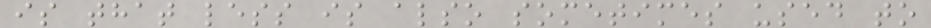is that less is also sometimes used to
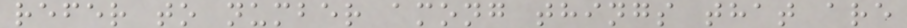refer to number among things that are
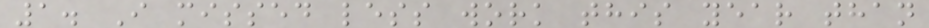1. I missed less work this year than
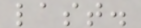last.
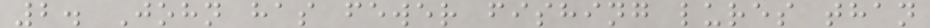2. John has fewer fishing lures than
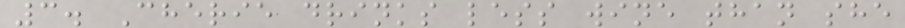3. Cherie drinks less wine than she
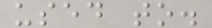used to.
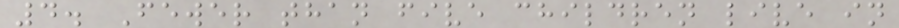4. Fewer than five children live in
